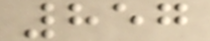857
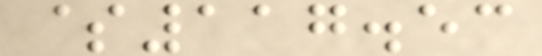$117.53
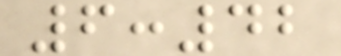6:42
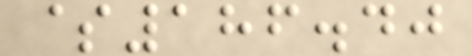$186.40
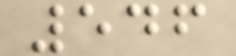546
